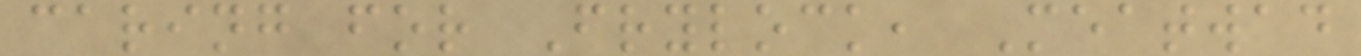caring for Frylock, Meatwad
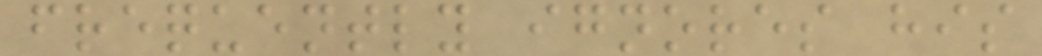frequently ignores his
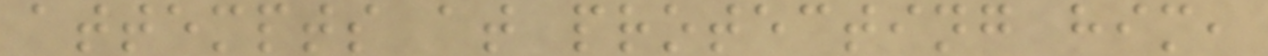attempts at protecting him,
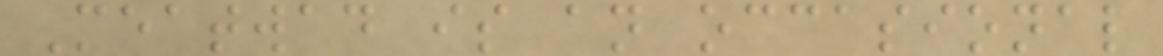Meatwad is an occasional
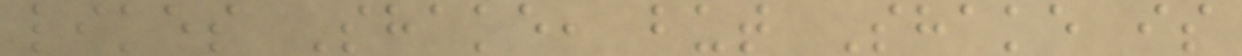likes Shake, but Shake is
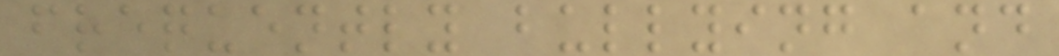frequently bullying and
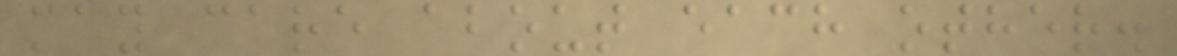may care about each other.
